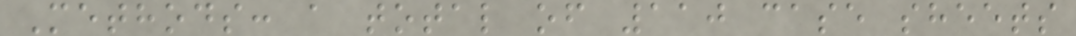Methods: a total of 110 case sheets
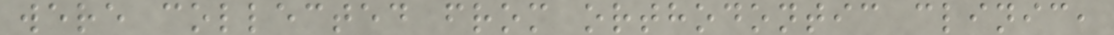were collected from orthodontic clinic,
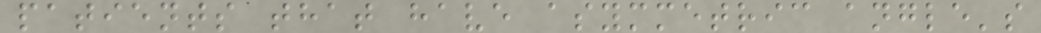patients that have asymmetric angle's
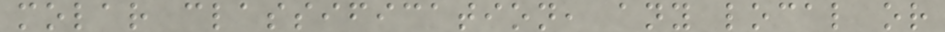molar classification, any local or
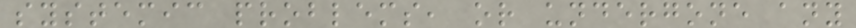systemic problems, or undergone any
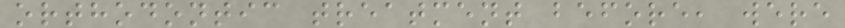orthodontic treatment before, were
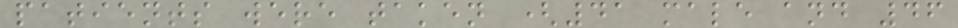patients were taken (41 male and 46
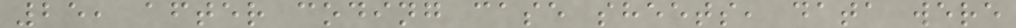25, after coding case sheets, data were
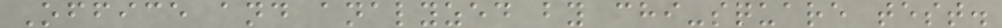Office and analyzed by chi-square test.
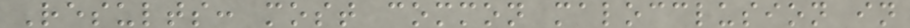Results: most common malocclusion in
